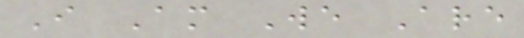I Am We Are
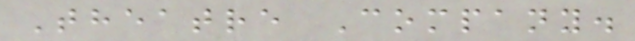Theatre Company.
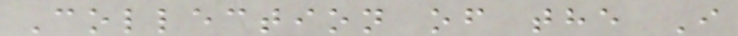Collection of the I
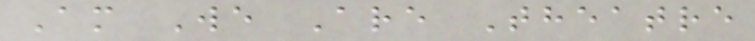Am We Are Theatre
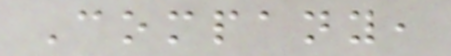Company,
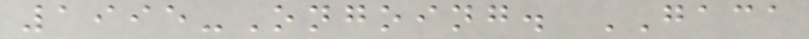1995-Ongoing. GACA
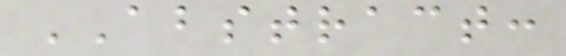ABSTRACT:
